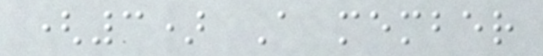(3) A member
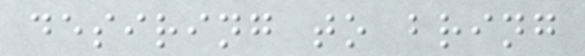desiring to bring
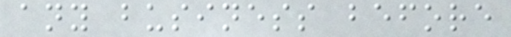any business before
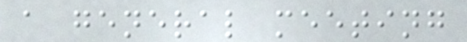a general meeting
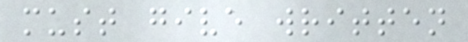must give written
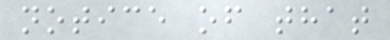notice of that
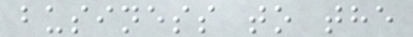business to the
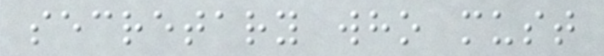secretary who must
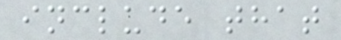include that
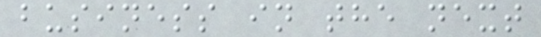business in the next
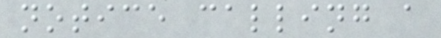notice calling a
